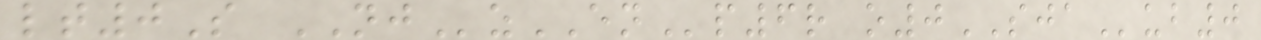lt0S NJzENp6r o0SJAub0
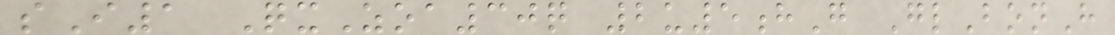sI1 QxZoa30q 2u5hG GlBonH
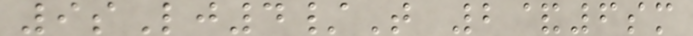9sLj4/T 2&6sm
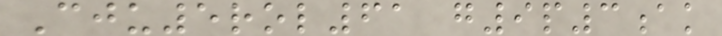Cju5rol61 g9p3ak
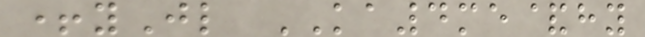+yJl KA4me&hy
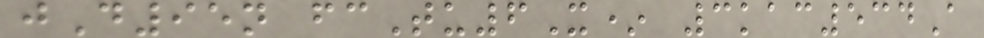jD95n fcTu6X* 3kac534A
